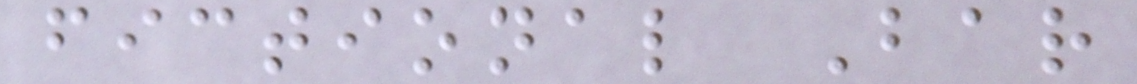fictional Bar
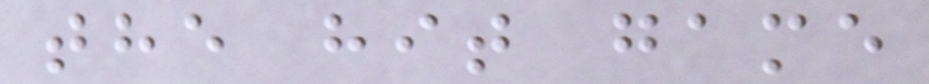the hit game
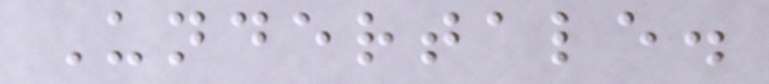Undertale.
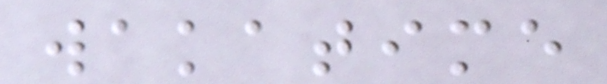wakatime
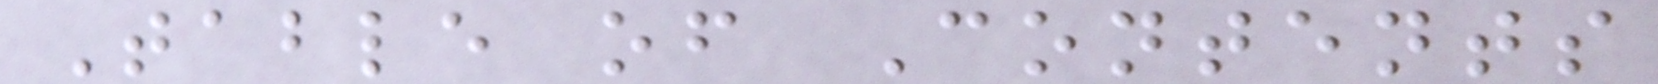Table of Contents
